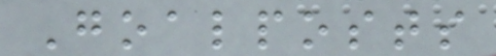Goalposts
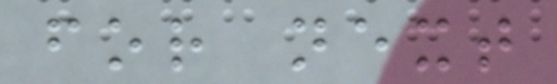for next
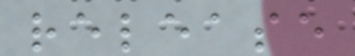release
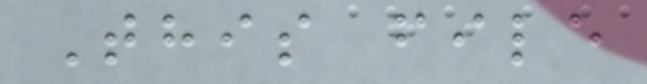This file
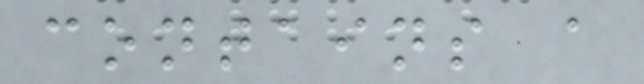contains a
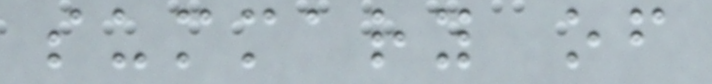summary of
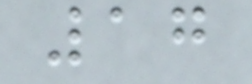17
